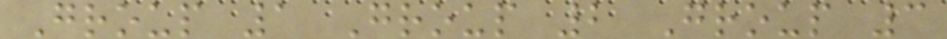Group 1 Group 2 Group 3
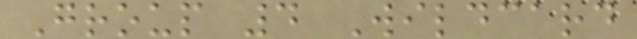Group 4 Wildcard
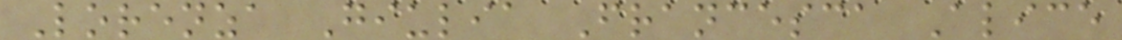Lorenza Giulia Francesca Alice
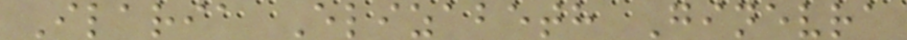Ilaria Elizabeth Ginevra
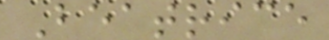Beatrice
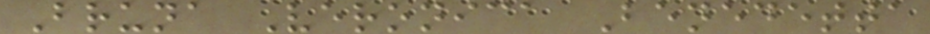Bruna Veronica Benedetta
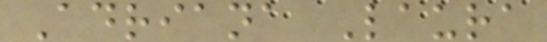Adriana Laura
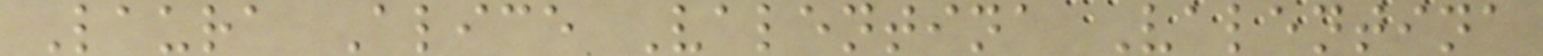Laura Alice Valentina Valentina
